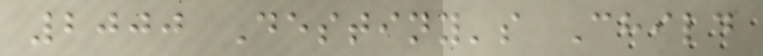2000 Destiny's Child
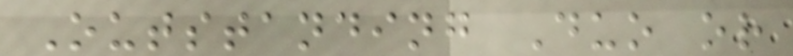Outstanding Duo or
